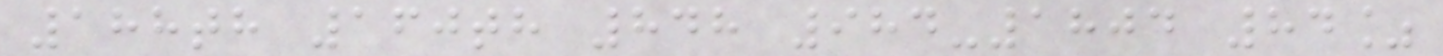188th 160th 848 984-1804 84%
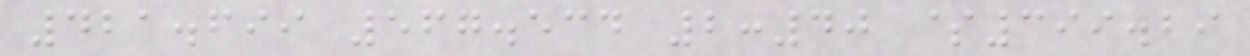421.699 567.534 2:40 $399.29
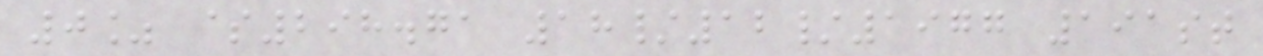0% $298.71 18/12/1977 191st
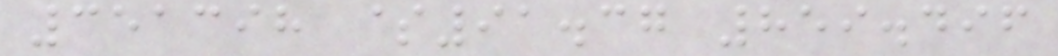351398 $91.37 859.496
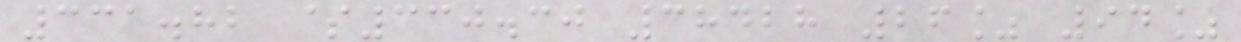331.82 $330.30 38428 26% 94%
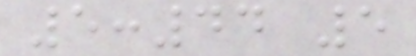5:44 5
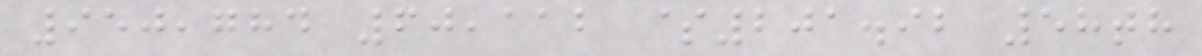950,784 60,112 $201.92 58th
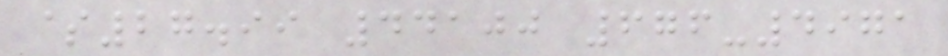$27.99 44100 676-4971
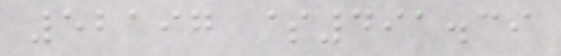52197 $491.39
